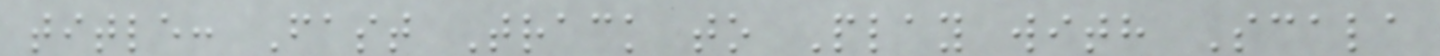title: Fast Track to Play with Scala
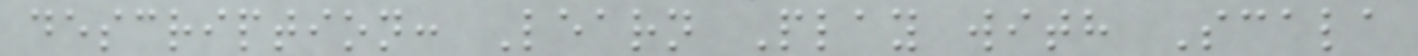description: Learn Play with Scala
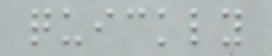quickly
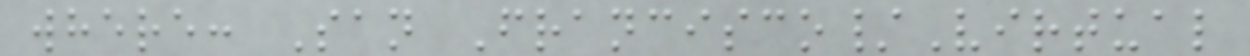where: San Francisco/Virtual
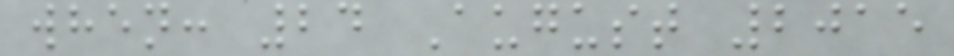when: 24 August 2015
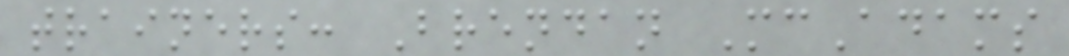trainers: Brendan McAdams
